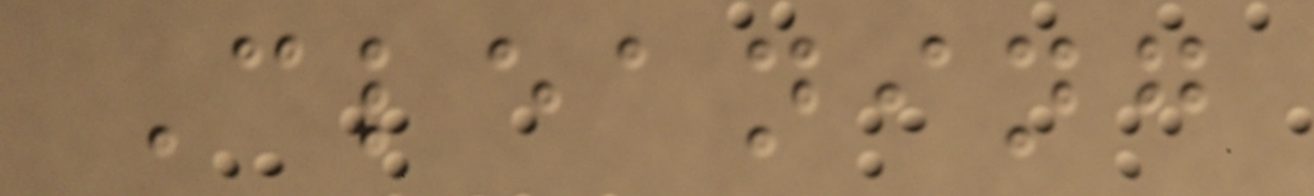Cleaning
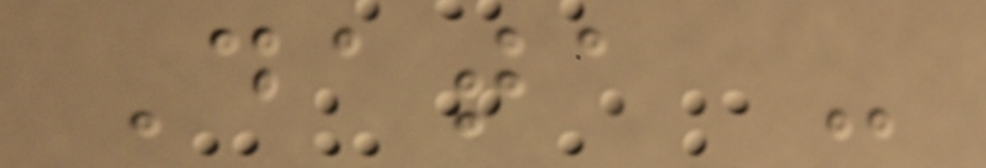Data -
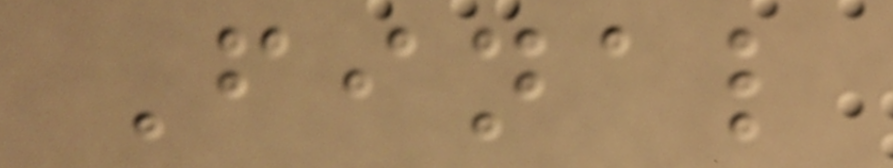Final
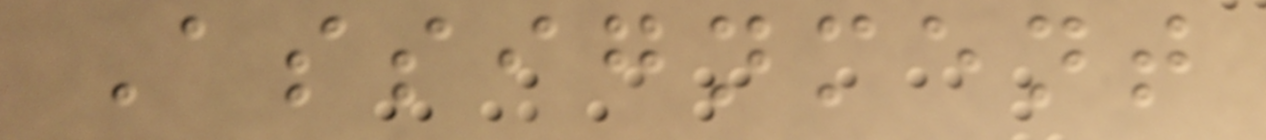Assignment
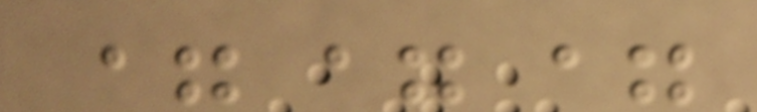===
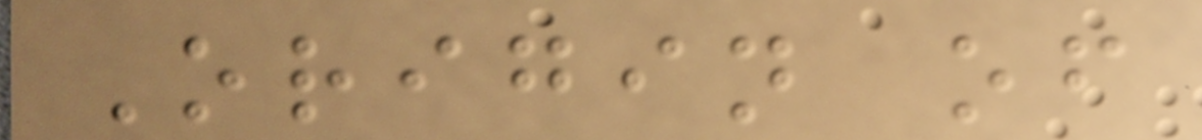Origin of
